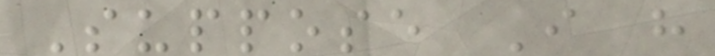Suppose I have
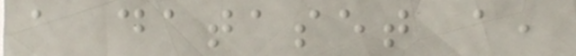a dataset a,
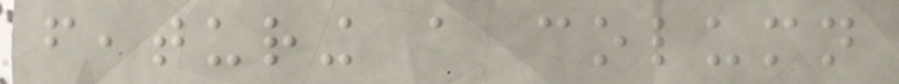featuring a column
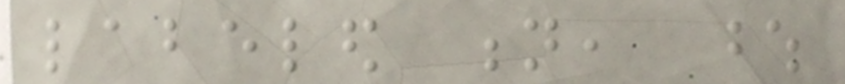labeled n, whose
